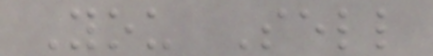You Sell
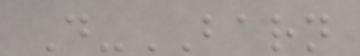D-BARN
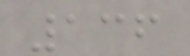136
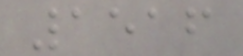1516
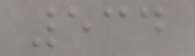534
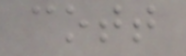cott
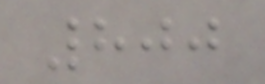800
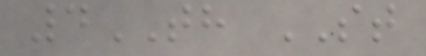4TH ST
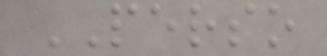PERSO
